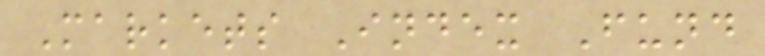Markets Index Fund
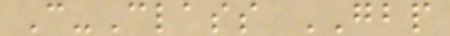C-Class GBP
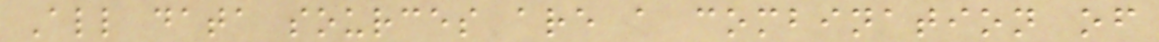All data sources are a combination of
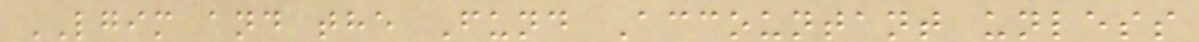LGIM and the Fund Accountant unless
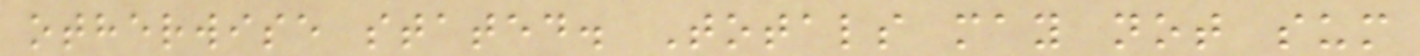otherwise stated. Totals may not sum
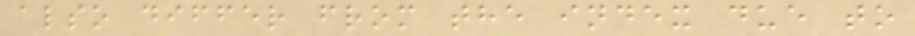also differ from the index due to
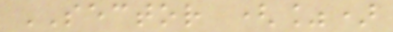SECTOR (%)
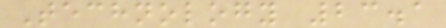Technology 23.1
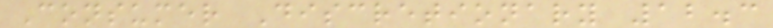Consumer Discretionary 12.3
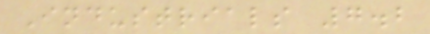Industrials 7.2
